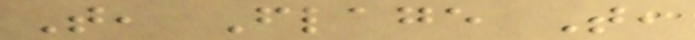T, Flage T,
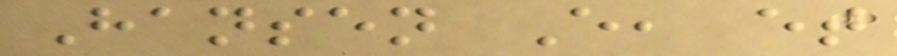Hansen E, et
